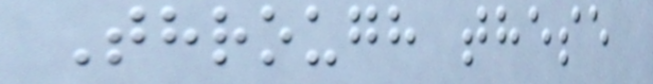Through these
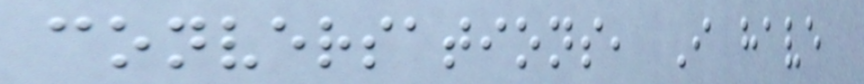conversations, I have
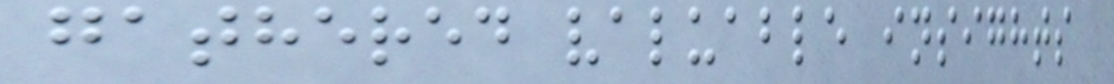gathered valuable insights
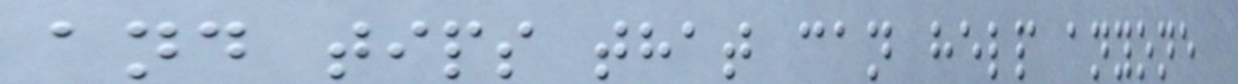and tips that can help anyone
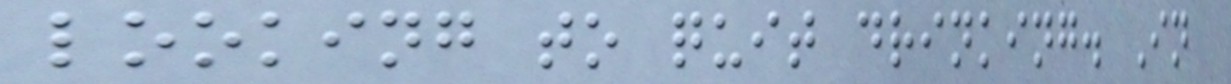looking to quit drinking. In
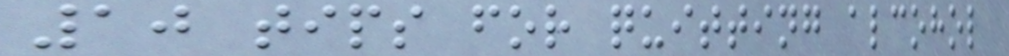10 tips for quitting alcohol
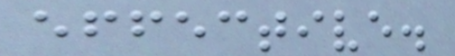effective.
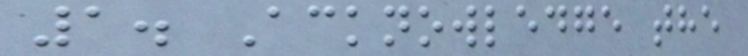1. Acknowledge the
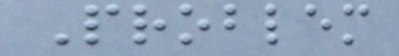Problem
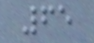65
